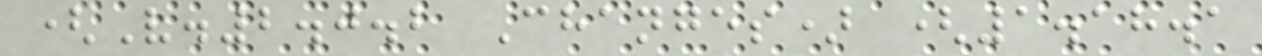(V.2.0.2 Changes) (1.18.1
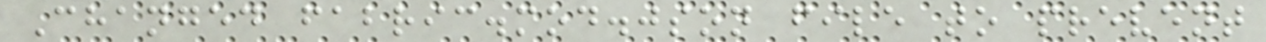Changed fabric.mod.json file to prevent
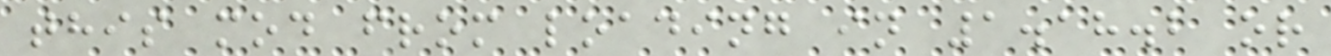this mod from loading in 1.18.2 or
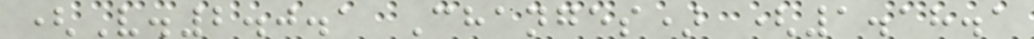(V.2.0.1 Changes) (1.18.1
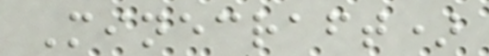Minecraft)
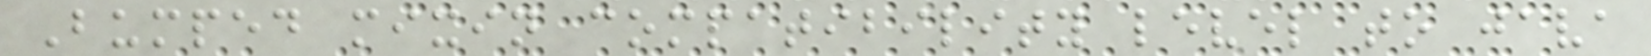Bumped mixin compatibility level to java
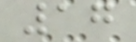17
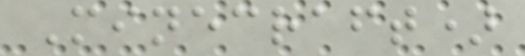Minecraft)
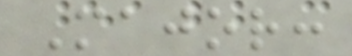Major:
